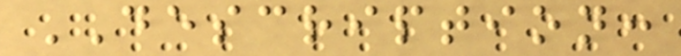DESCRIPTION:
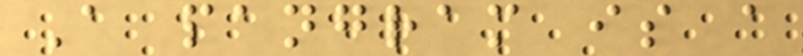A pangram is a
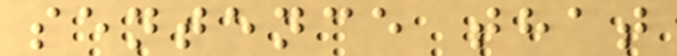sentence that
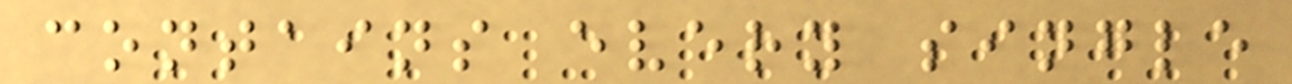contains every single
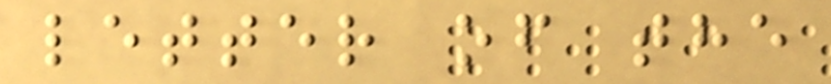letter of the
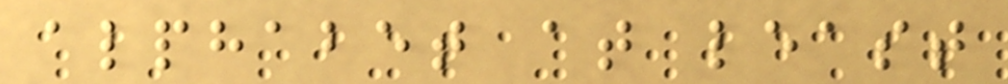alphabet at least
